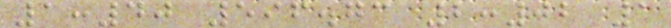1:40 596.73 2:02 1
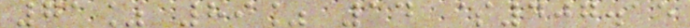71% 89% 14 $407.15
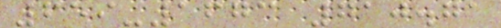659-1673 710.71
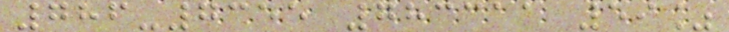786-7355 783311 59%
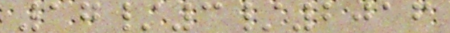17/3/2016
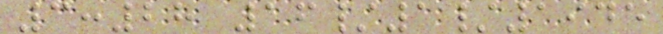3:28 16/1/1945
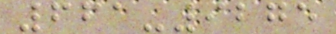661-9275
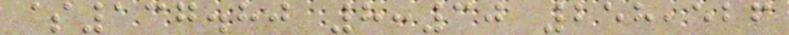$137.80 8:30 258,526
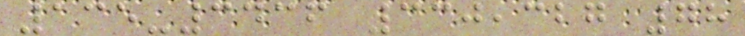135-3436 330,327 78
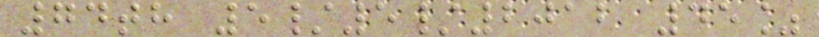74th 5/5/2012 45%
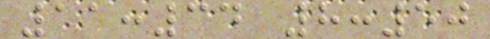11:34 8:50
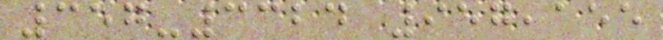357-3324 957,155
